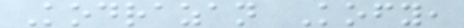Kodrazan Kofy,
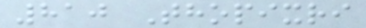810 Thopixri
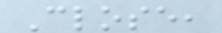Close,
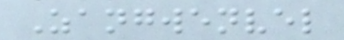Zangwenvel
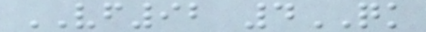VF92 4QK
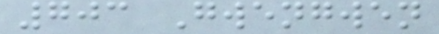703 Gwengwen
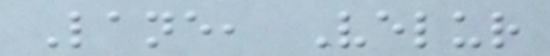Lane, Velur
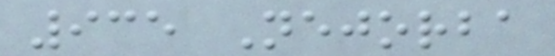935 Nejorba
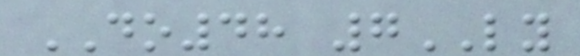DO48 7LY
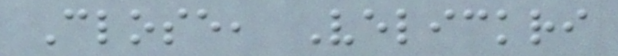Close, Velickri
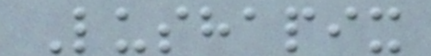Lushapix
